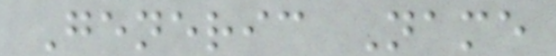Generic Name
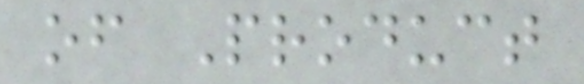of Product
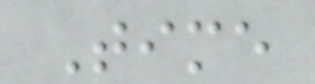Time
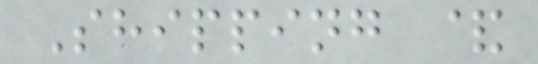Shipping &
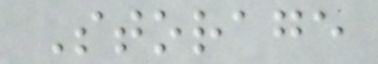Storage
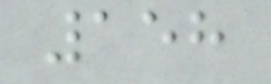158
